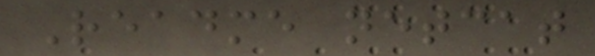Readme netcat
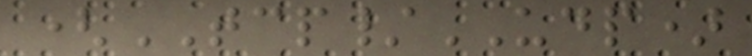(TCP/UDP)
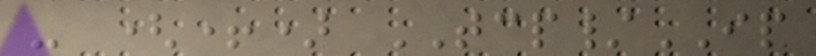- (+) TCP/IP
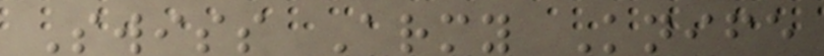Swiss Army Knife
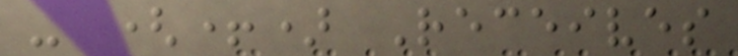- (+) Receives
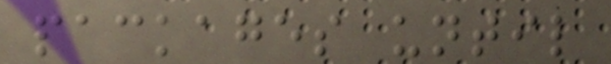packages until
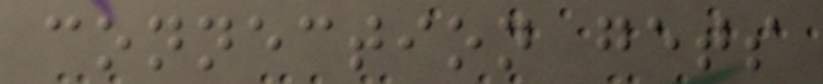connection gets
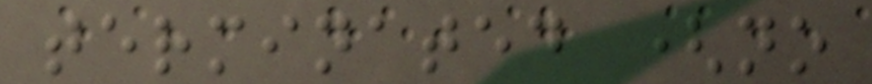terminated (no
